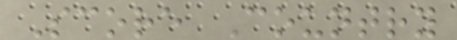Score Country
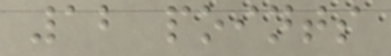12 points
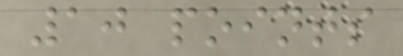10 points
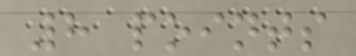8 points
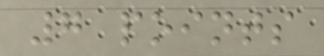7 points
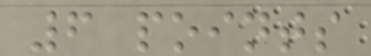6 points
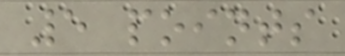5 points
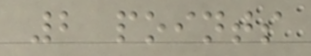2 points
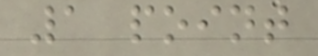1 point
